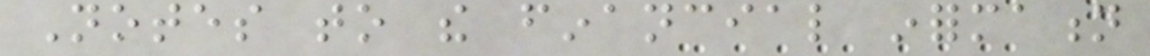Notes to the financial information
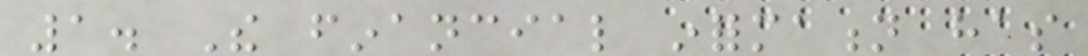1. The financial information has
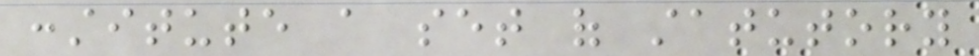constitute a set of statutory
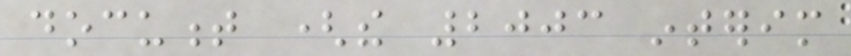document (the 2003 interim
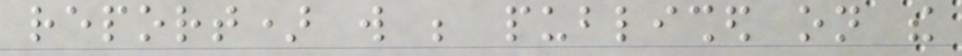report) will be published on the
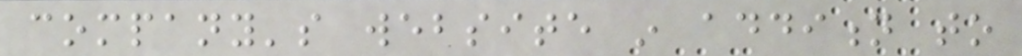company's website in addition to
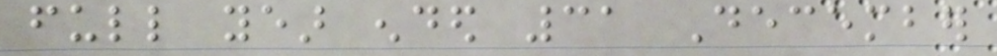full year ended 31 December
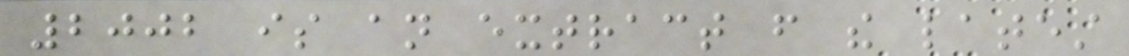2002 is an extract from the latest
